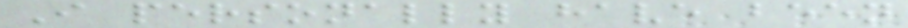I personally have been
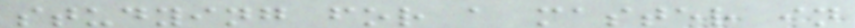studying for a master in
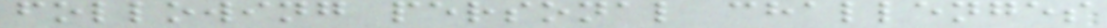following personal challenges
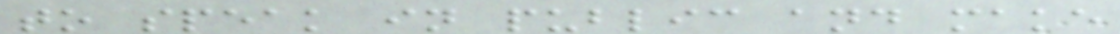to speak in public and make
